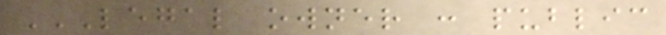LEGAL OWNER : PUBLIC
